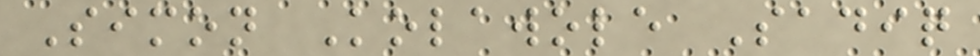Simon Kolawole Sadiq
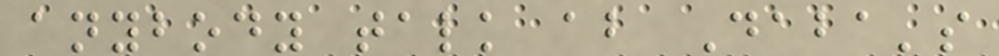anybody talk about Daba's
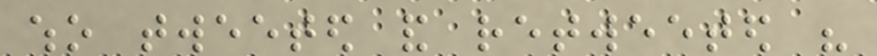who tweeted and retweeted his
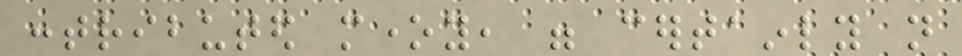contributed money, were certainly not
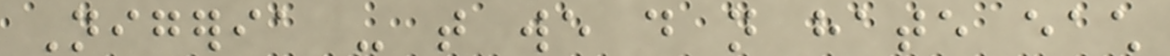Nigeria - that we do not hate each
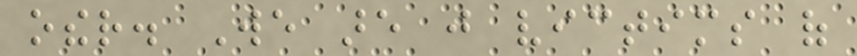other. We are just victims of
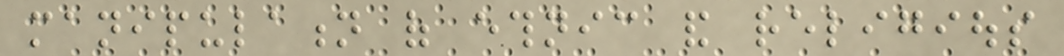manipulation of ethnic and religious
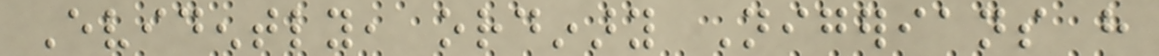Evidently, ordinary Nigerians have
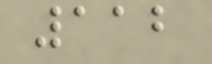112
